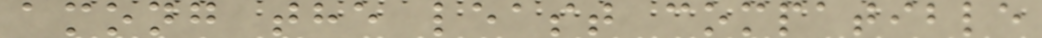among the least compatible
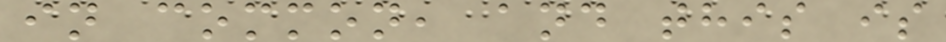in common, and this is
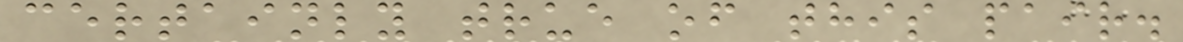certainly true of this pair.
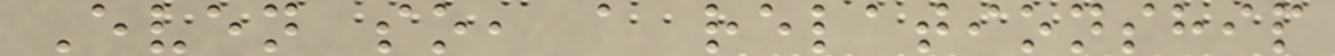Even so, a relationship
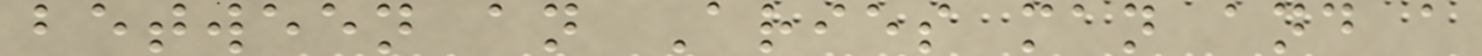between an Aries man and a
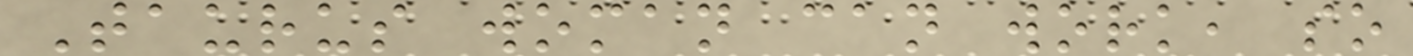Taurus woman can work, so
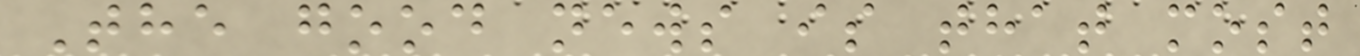The good news is that most
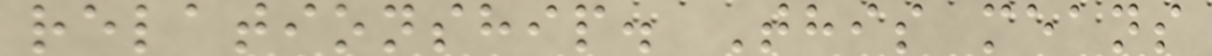relationship. This means
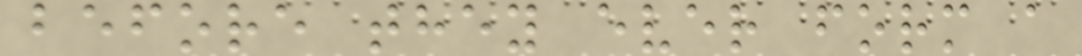before they ever form a
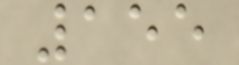155
